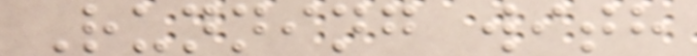Running with
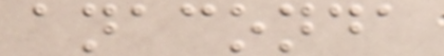anaconda
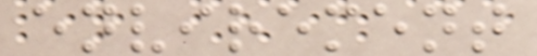envirement
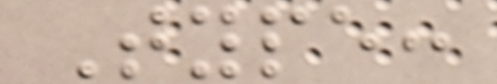Type:
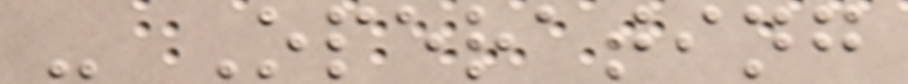- Operating
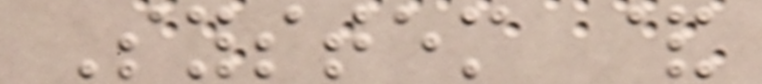System &
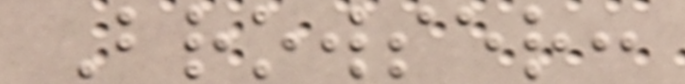Browser:
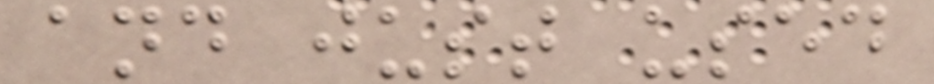and just used
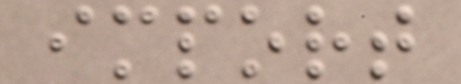import
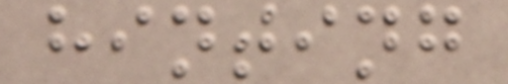hinting
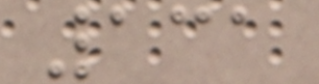131
